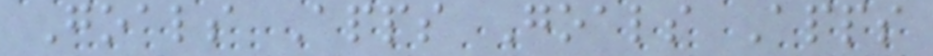Goals Apps Goals Apps
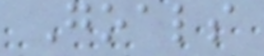Goals
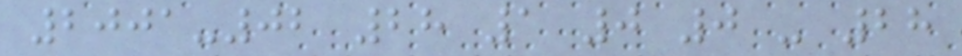2001-02 28 1 0 0 - 28
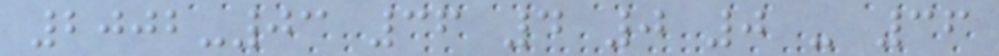2002-03 36 4 0 0 - 36
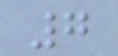7
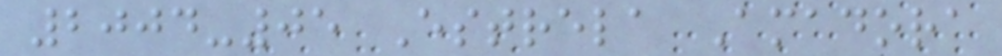2004-05 Estrela Amadora
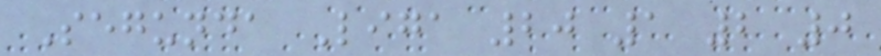Segunda Liga 20 1 2 0
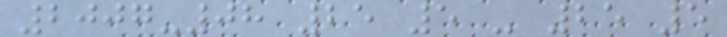2007-08 25 5 - 25 5
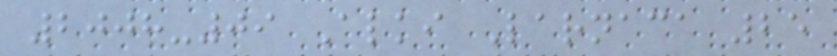2008-09 Alki Larnaca 25
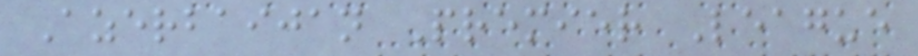Azerbaijan Premier League
